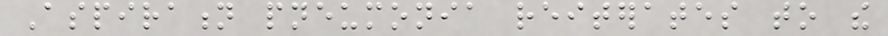Aspiration pneumonia reiterates to the
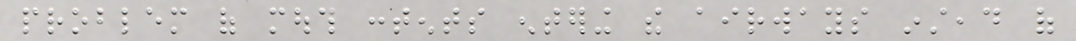problem of mouth contents entering the airways instead of
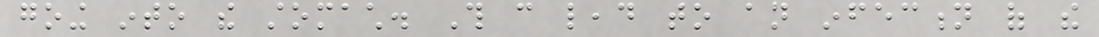going into the stomach. This can lead to an infection of the
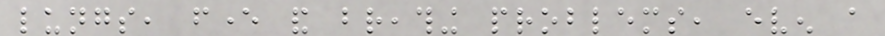lungs, fever and breathing problems, even a
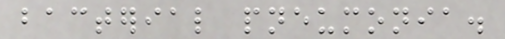bacterial pneumonia.
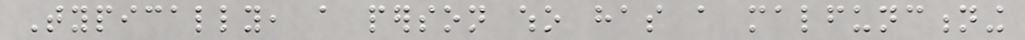Typically, a person who has a malfunctioning
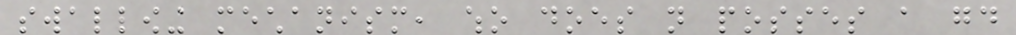swallowing mechanism, who does not posses a good
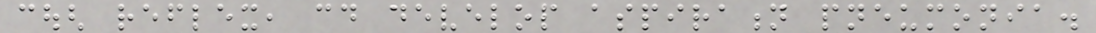cough reflex, could develop aspiration pneumonia.
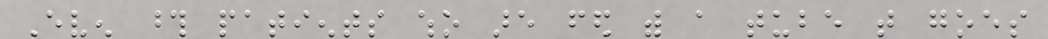Even those patients who are fed with a tube that goes
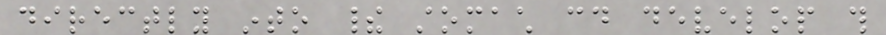directly into their stomach could develop this
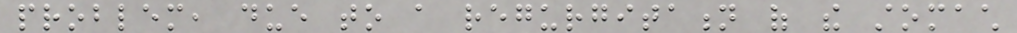problem, due to a regurgitation of the stomach
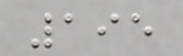195
